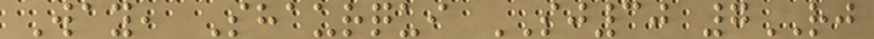Way, Shaurqui SJ30 7RJ
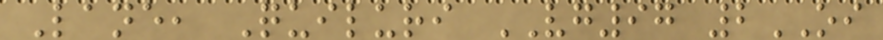Lane, Quiluri VG97 2OI
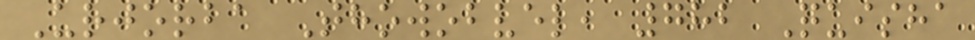Urjorba Thowobvel, 782 Quisha
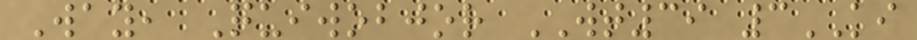Way, Quiwobjor WT39 3KI
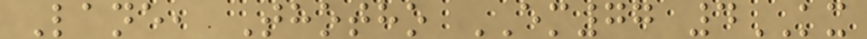Lane, Thotho EM77 4KX
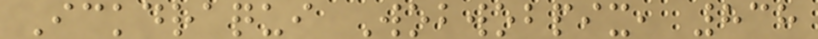Ickdraqui Wobwobpix, 838
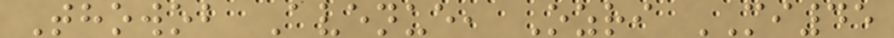Thowob Avenue, Ozri MI45
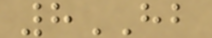8HB
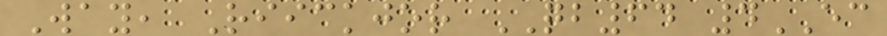Way, Riickjor QB64 4EC
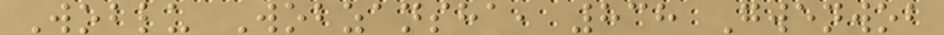Woblu Wobzansha, 838 Gwenwob
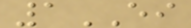1EI
